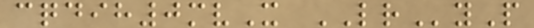cqdih0mvX LRyP
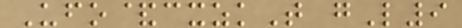Ufo&cxzkT gL9
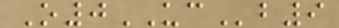O0UCb9
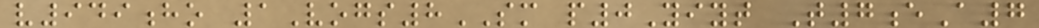v949ho 1Vogs8SM p0Yiyt T7eA7
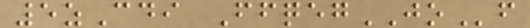5zCdi FfqegJOf
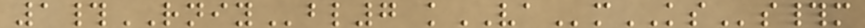1#RNIYbl7 kVAmKSs#m
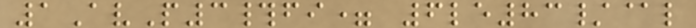1AvP3#fi= 6le83/@l
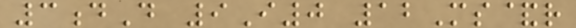3dD 9I0 12Ms&r
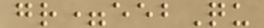gr=eebQu
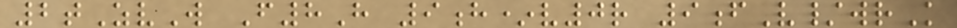2tZvW F8H 9h*v0r 9fV/wrK
